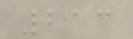213
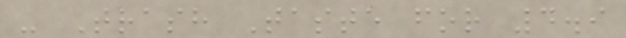- Trash Taste for 4.9
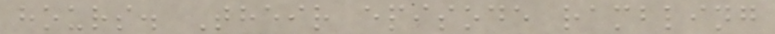hours. Their episode rambling
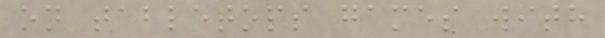on tabletops games with
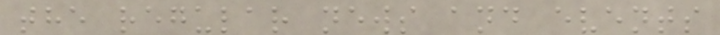the regular news and events
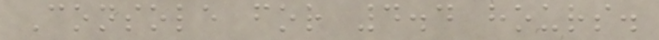Console for 4.4 hours.
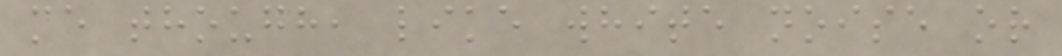me though, like white noise or
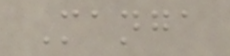Manga
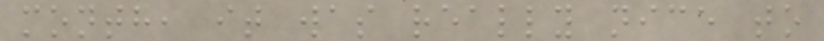month, it was really nice to
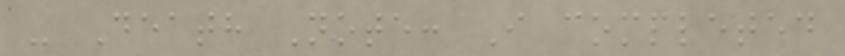- Death Note: I completed
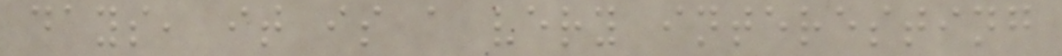days, it is a very interesting
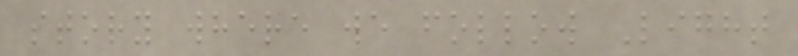story where we follow Light
